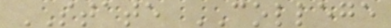STATE COLLEGE
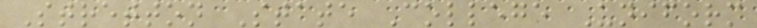Stretton State College Uniform
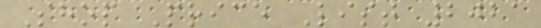Shop Price List 2021
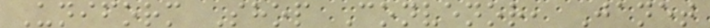Uniform Shop Convenor, Janet
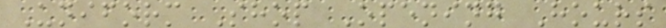Uniform Shop Opening Hours
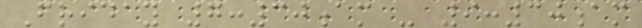Friday 7:30am - 9:30am
